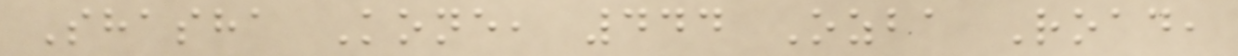Shasha Kone, 444 Ozba Road,
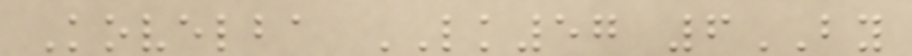Kovelba LK57 6BY
